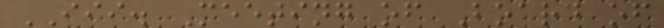III. Meeting of Board of
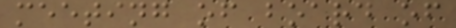meeting of board of
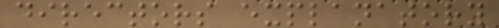directors explanatory
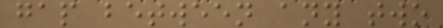gap between any two
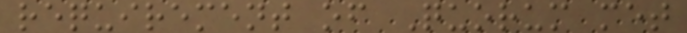requirement of Quorum met
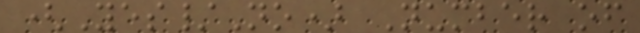(Yes/No) Number of
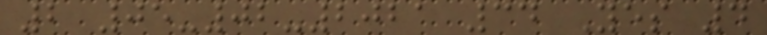2 05-02-2021 34 Yes 4
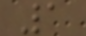1
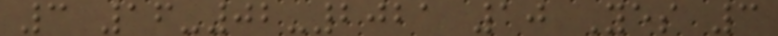3 16-02-2021 10 Yes 3
